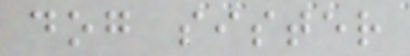dog sister
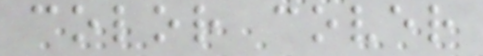color cover
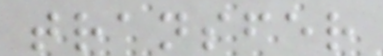transfer
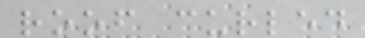roof curled
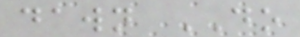dawn DO
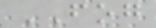FOG
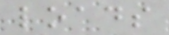loads
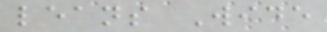leans Wide
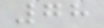78
